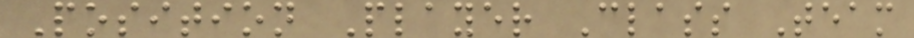Position Player Class Team
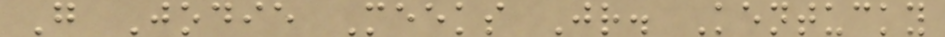G Jodie Meeks Jr. Kentucky
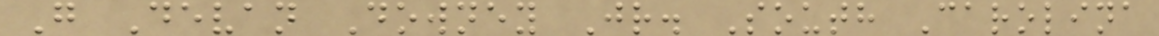G Devan Downey Jr. South Carolina
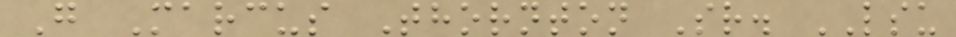G Marcus Thornton Sr. LSU
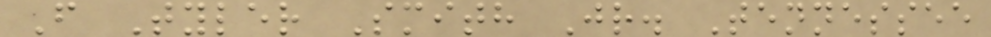F Tyler Smith Jr. Tennessee
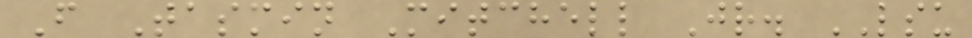F Tasmin Mitchell Jr. LSU
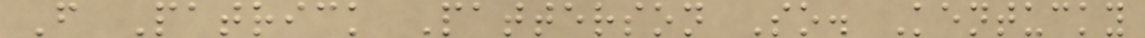F Patrick Patterson So. Kentucky
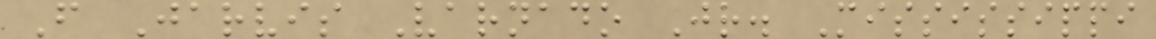F Jarvis Varnado Jr. Mississippi
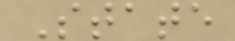State
